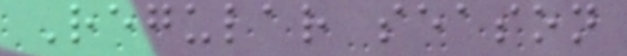Regular season
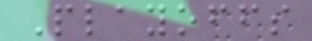Playoffs
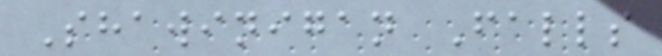Shawinigan Falls
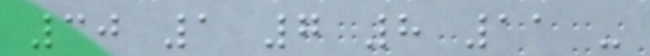30 1 7 8 11 -
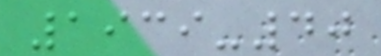1939-40
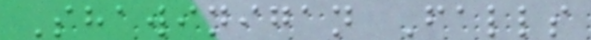Shawinigan Falls
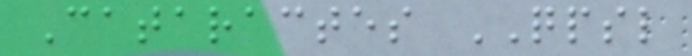Cataractes QPSL
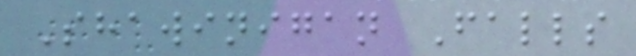Shawinigan Falls
